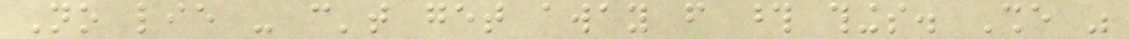No lie - can't get away from those things. She was
